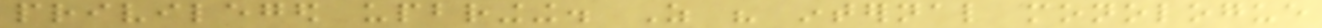privileged upbringing. As his internal monologue
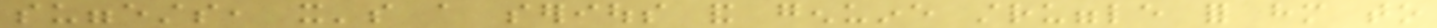suggests, it's a serious and genuine struggle for him to
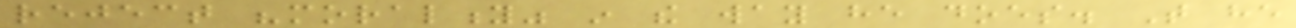reject "morality" in the way he does. That he
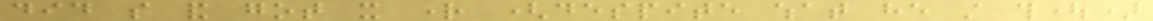did so and got it right (despite what he still thought)
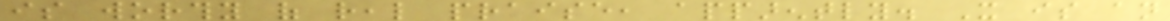is worthy of real praise, apparently. It is an
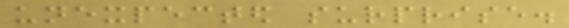unexpected surprise.
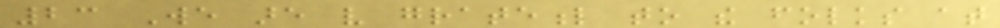23 We are very grateful to the folks at
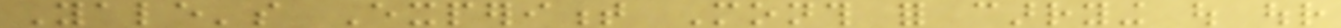Yale's Experiment Month for carrying out our
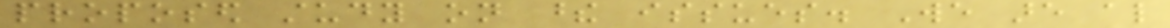proposed study on these issues. We are also
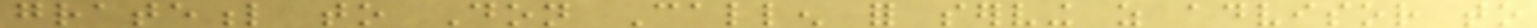grateful to Don Callen for serving as advisor to
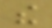the
